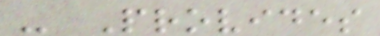- Provides
